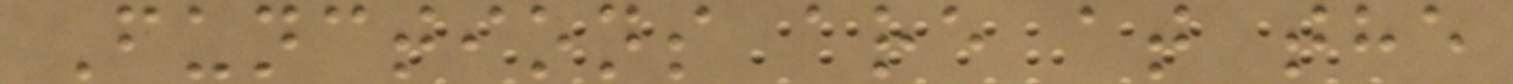Functions are at the
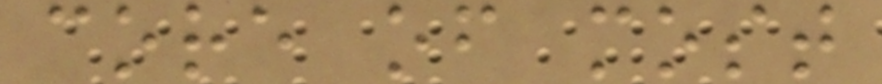core of most
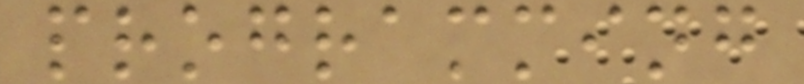programming
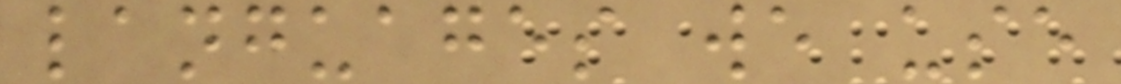languages we use
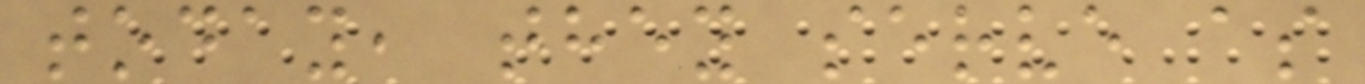today, they serve as
